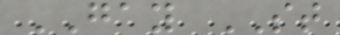GAY ST
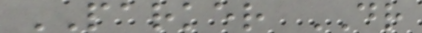PARKER DR
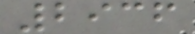2936
